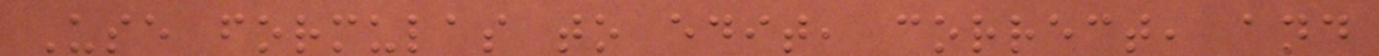Use formulas to edit, correct, and
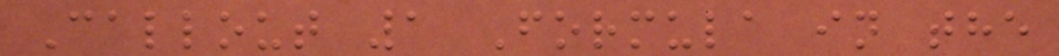Callout 1 Formula in the
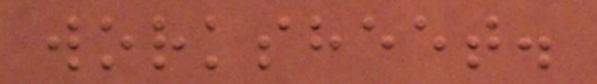worksheet.
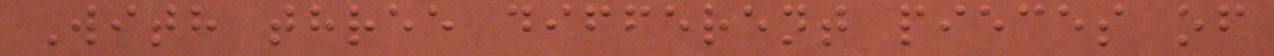With three different pieces of
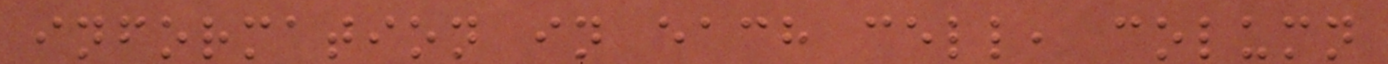information in each cell, column
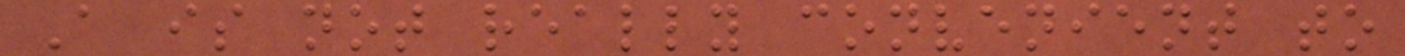A is not really convenient to
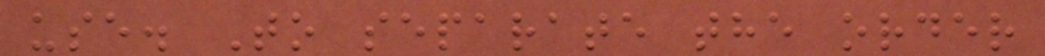use. To separate the order
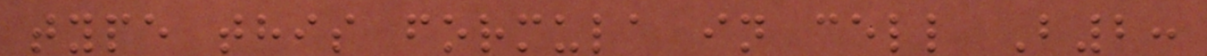type this formula in cell B2:
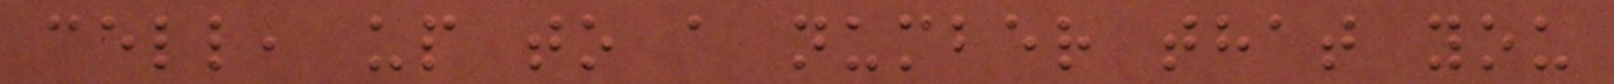cell, up to a number that you
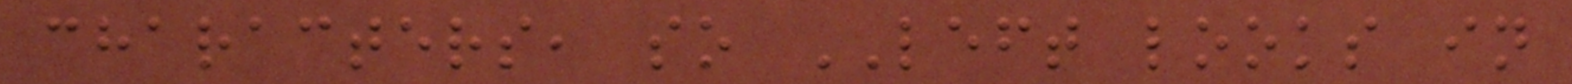characters, so LEFT looks in
